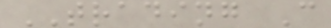TRADING C
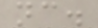nc.
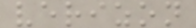verizon
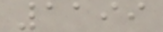1199
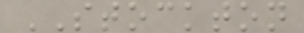STOCKTON
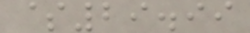$29.99
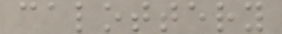calottery
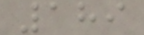189
